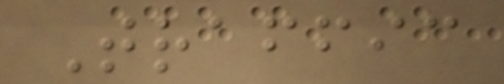Traffic
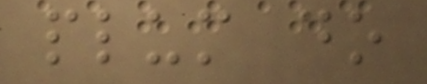plum do
